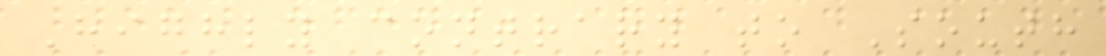Highly contrary to South
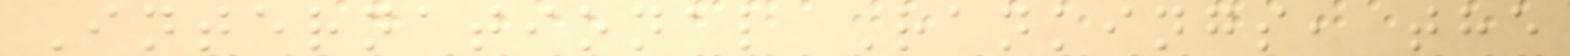International Rankings, the
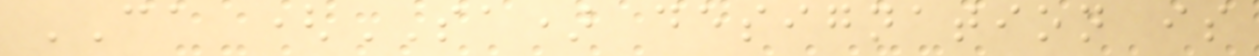CA (SA) designation is
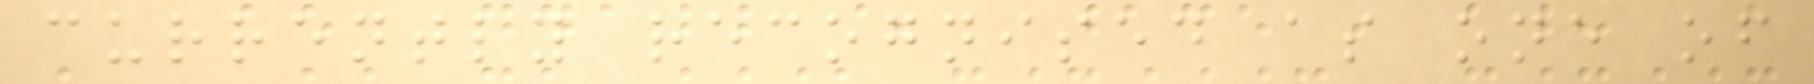currently recognised as one of
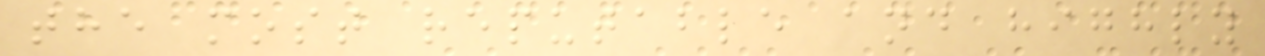the most reputable and highly
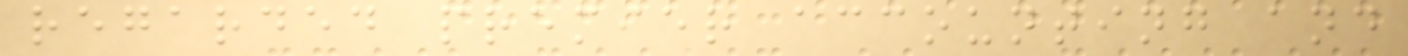regarded premier accounting and
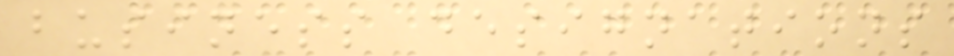business designations
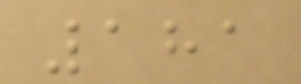181
